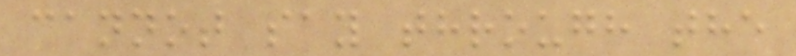cannot say through the
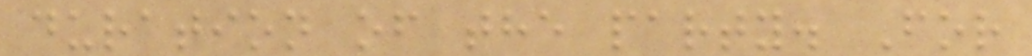duration of the party. For
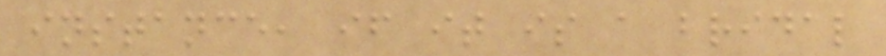instance, if it is a bridal
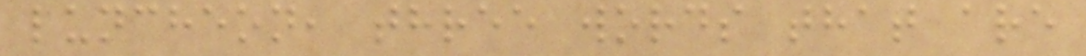luncheon, three words that are
